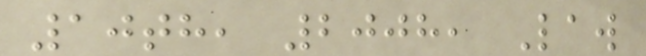10th, 2008, Law
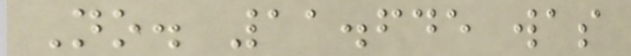No. 11.645 was
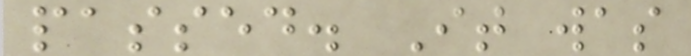passed. It was
